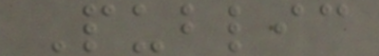Public
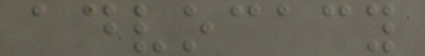advocacy
